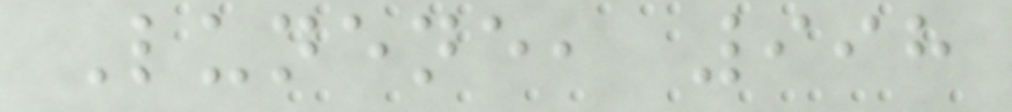Lunene, 998
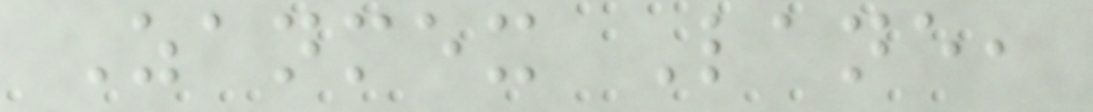Zanmex Lane,
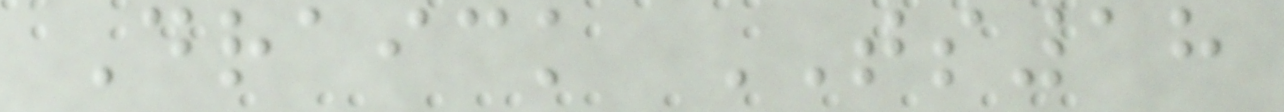Draick TS18
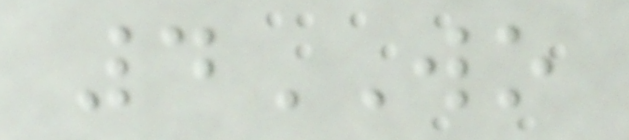4WO
